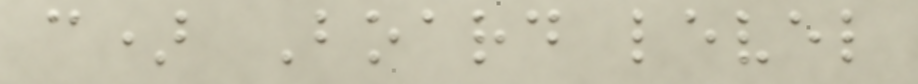c) Board level
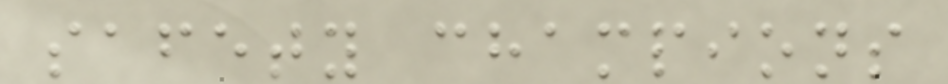safety champions
